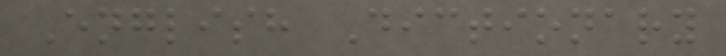English Dictionary
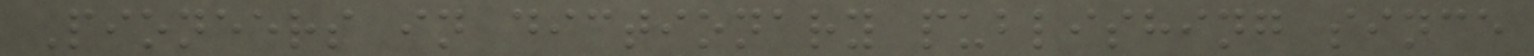Pioneers in dictionary publishing since
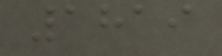1819
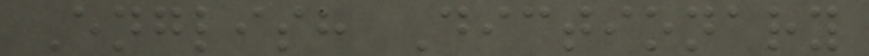English Dictionary
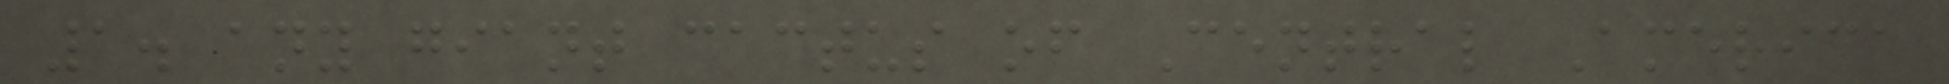1. any giant cactus of Central America
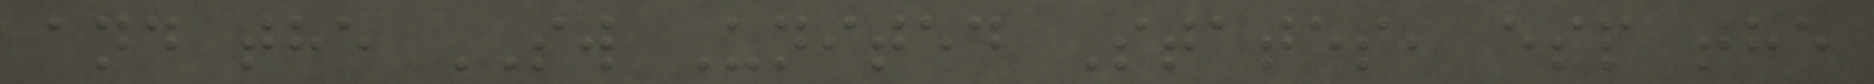and the SW United States, esp the
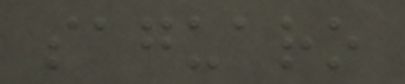saguaro
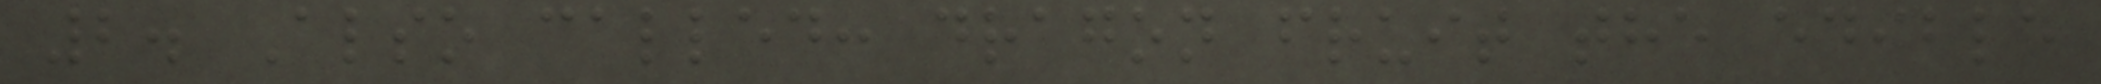2. Also called: dragon fruit the edible
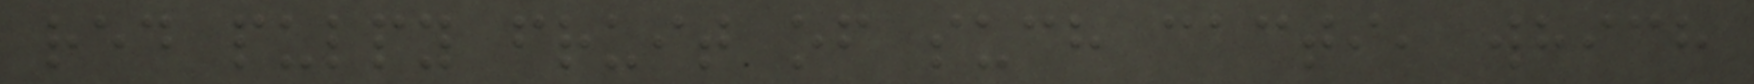red pulpy fruit of such cacti, which
